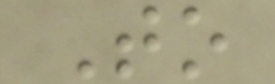To
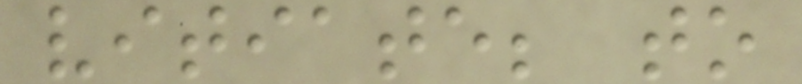vitiate; to
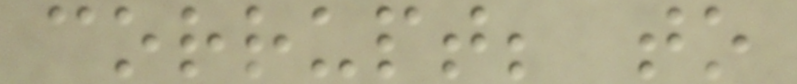corrupt; to
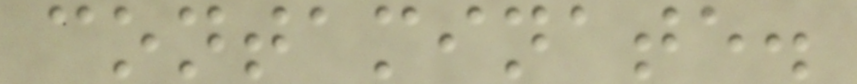contaminate.
